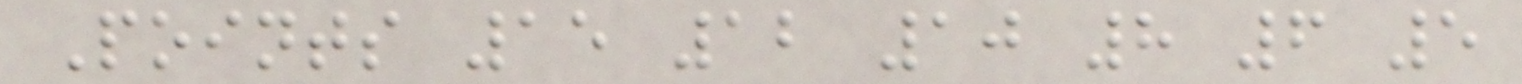Points 15 12 10 8 6 5
